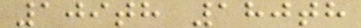109th 180th
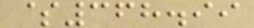$368.99
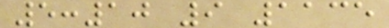5:10 9 1135
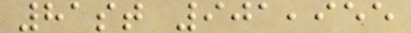81st 901,955
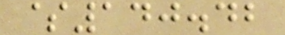$140.42
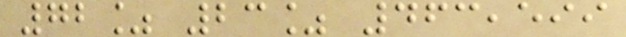72% 23% 463,599
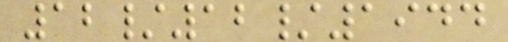12/12/1944
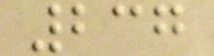237
